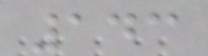143
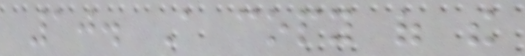10. A copy of the
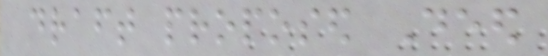draft proposed Deed
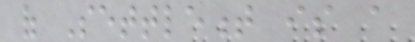of Settlement is a
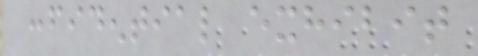confidential exhibit
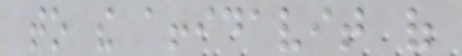to the affidavit of
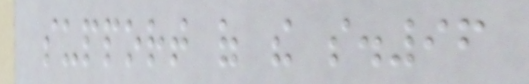support of the s.96
